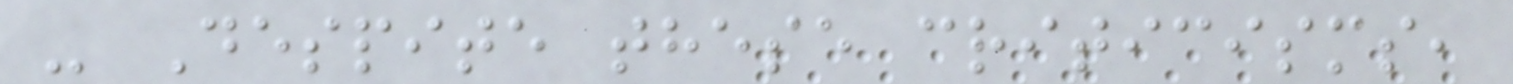- Despite these criticisms,
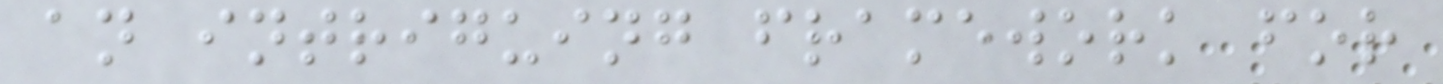an intriguing framework for
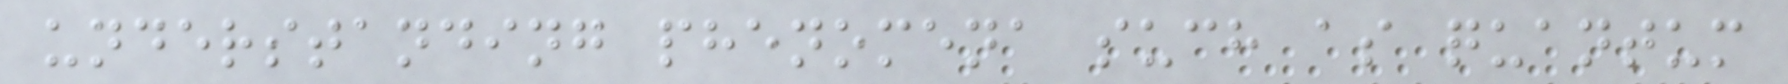understanding phenomena such as quantum
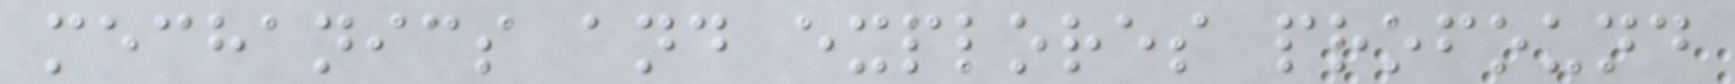mechanics and explores profound
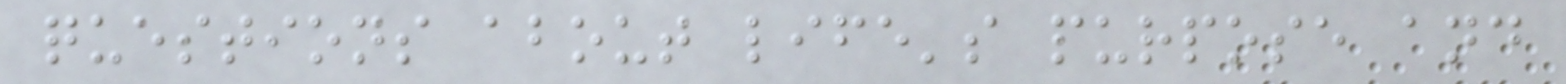questions about life's purpose and
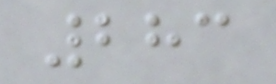283
